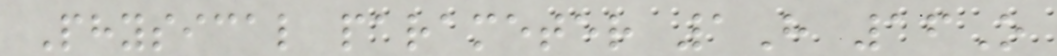Physical parameter 1H 16O
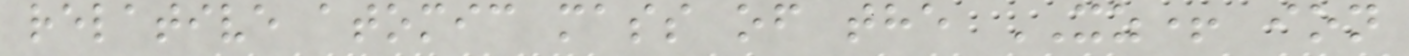relative atomic mass of the XZ+ ion
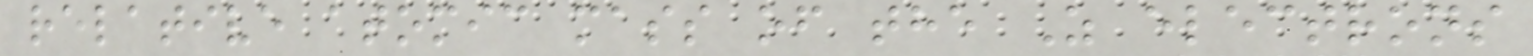relative atomic mass of the Z electrons
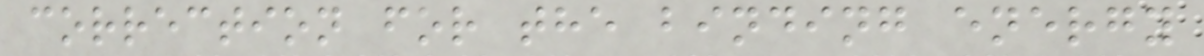correction for the binding energy
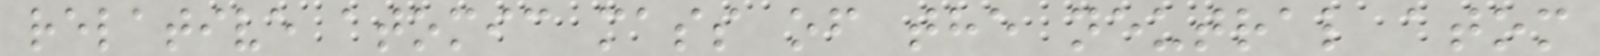relative atomic mass of the neutral atom
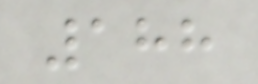188
